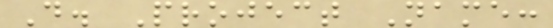D. Project Name:
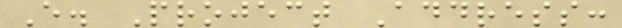E. Project Address:
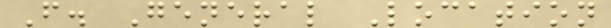F. General Location
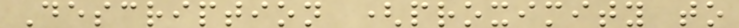Description (proximity to
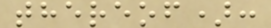thereof):
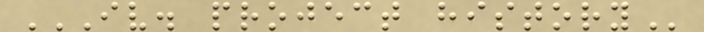IV. PROJECT HISTORY
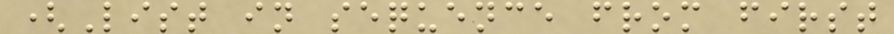(List in sequence from first
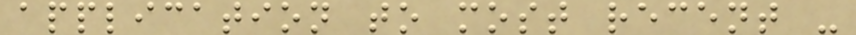application to most recent -
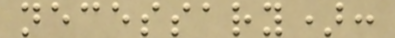necessary):
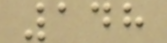148
